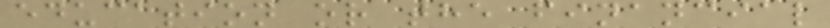education or the financial
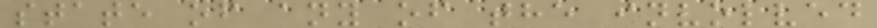state of any of the involved
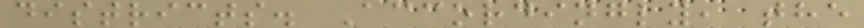districts. Accordingly, the
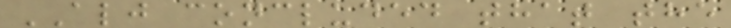ALJ concluded that the
